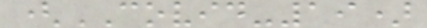(COVID-19)
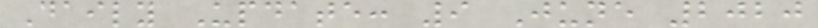Daily Update: 9 June 2020
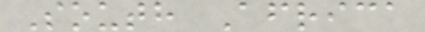South Africa
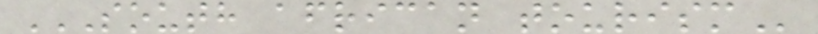SOUTH AFRICAN TOURISM
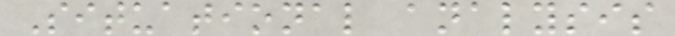Situational analysis
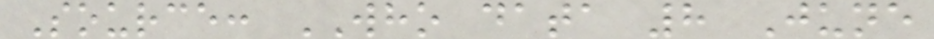Source: WHO data 8 June
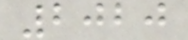2020
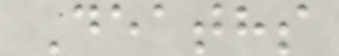Deaths
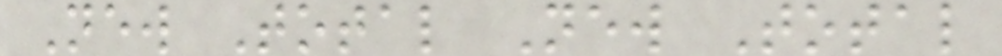New Total New Total
